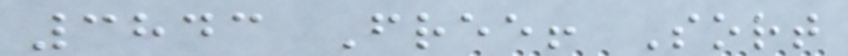3843 Free! Sort
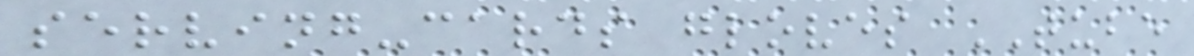serving-cards gloves TUBE
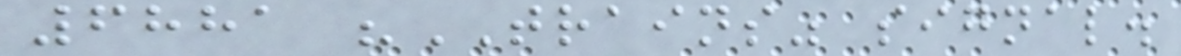6881 "TRAINS" signal.
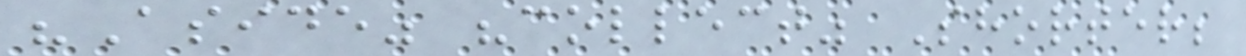"Aside" "collect" Shorter;
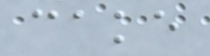cake
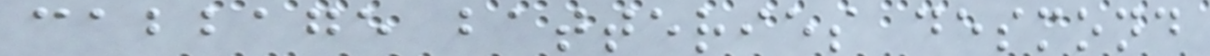cabbage batteries desmond
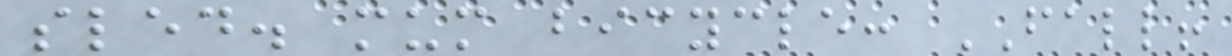sled. mum bicycle: FALL!
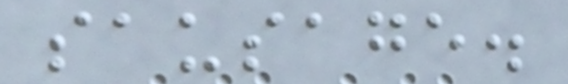sausage.
